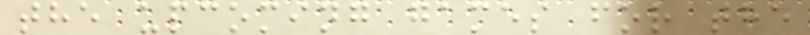the upcoming games for the
